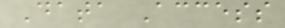Data Access
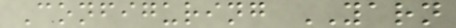Configuring YARN
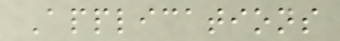Applications
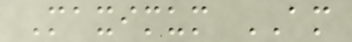Maximum AM
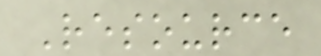Resource
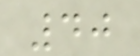40
